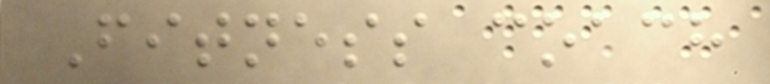Fitness coach
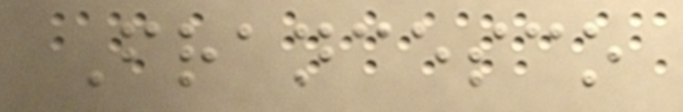Francesco
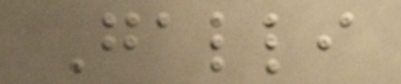Galli
